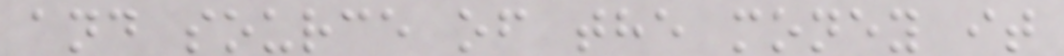and source of the money it
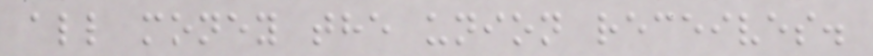all money the union receives.
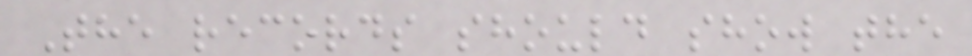The records should show the
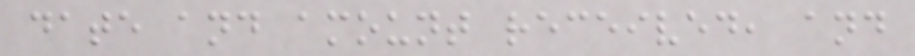date and amount received, and
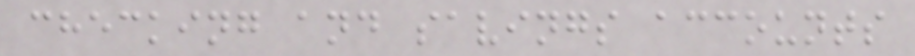checking and savings accounts
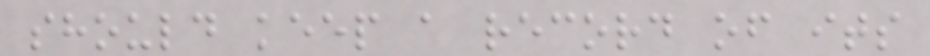should keep a record of its
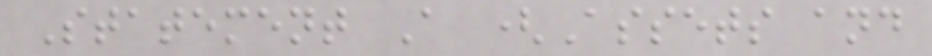Statement A (Assets and
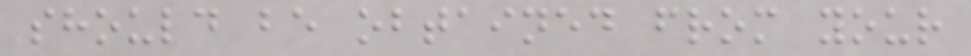should be obtained from your
